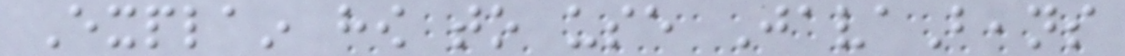Explain how to use JavaBeans
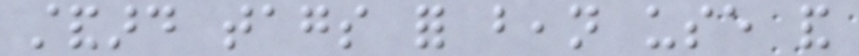standard tags for bean use and
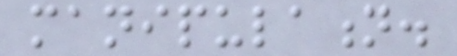manipulation.
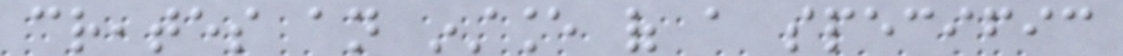creates an instance of a specific
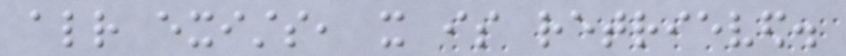already exists, it is retrieved.
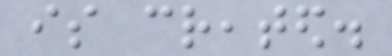is created.
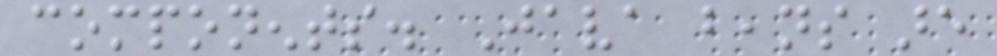components. Java beans are
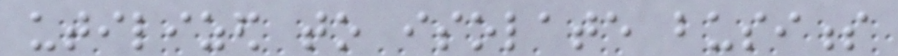utilized to isolate business
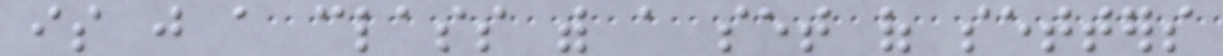is just a class with a set of setters
